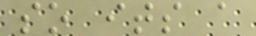so its a
